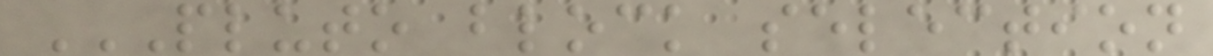PLUTO BLOCK SELECTION
